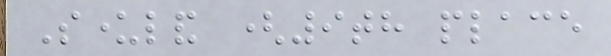Sunderland (9th place
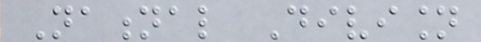National Division
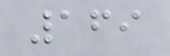169
